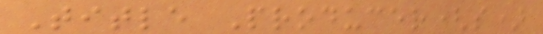Title Producer(s)
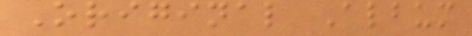Original Album
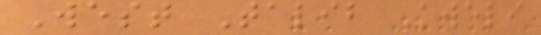West Talib Kweli
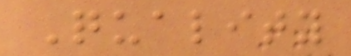Quality
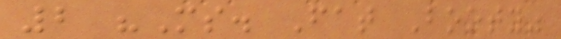2 "Ms. Fat Booty"
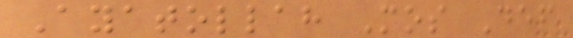Ayatollah Mos Def
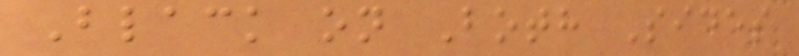Black on Both Sides
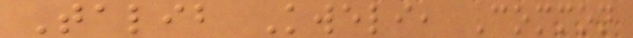Talib Kweli, Common
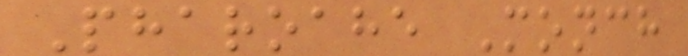Pharoahe Monch
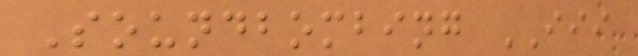Soundbombing III
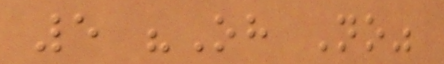5 "Oh No"
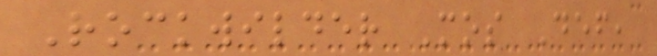Rockwilder Mos Def,
